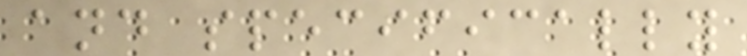and specifically
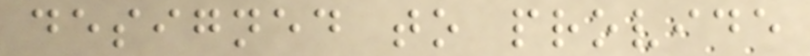designed to provide
